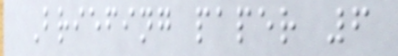Briefing paper 6
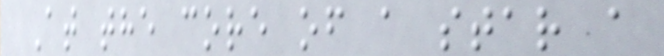At the core of a star a
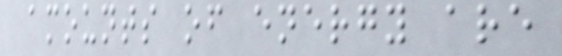amounts of energy are
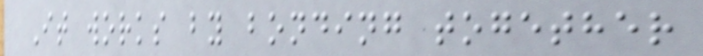It works by bonding together
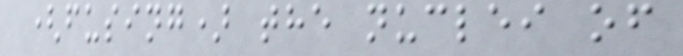(fusing) the nuclei of
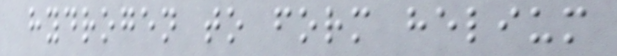hydrogen to form helium
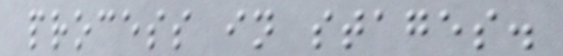process in stages.
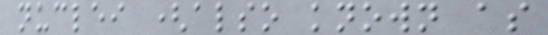nuclei (also known as
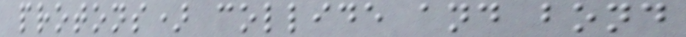protons) collide and bond
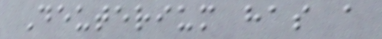Deuterium has a
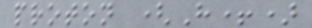proton (H+)
